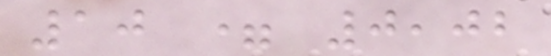10 = 0,02
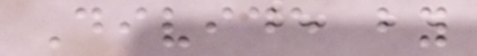Divide by
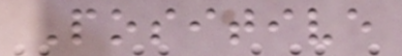Positive
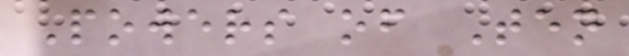Powers of Ten
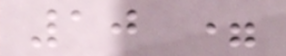10 =
